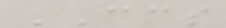CCS
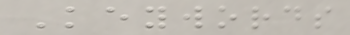Keywords
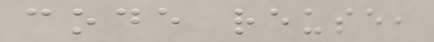code reuse,
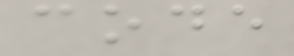code
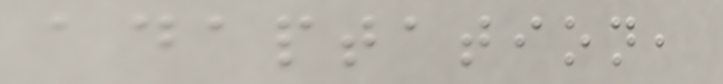adaptation,
